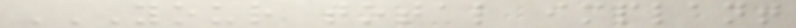YOUR TOTAL IMPLANT
